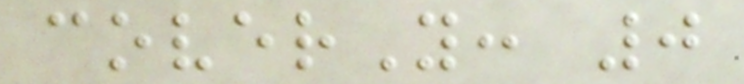coverY: 0
